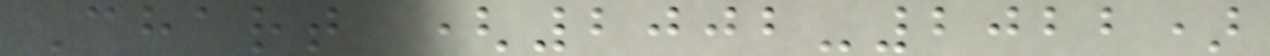Chart (2002-2022)
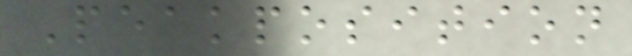Peakposition
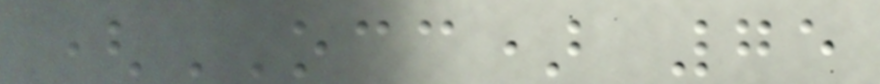(OCC) 75
